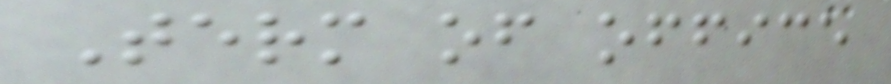Term of office
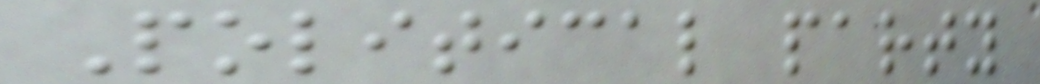Political party
